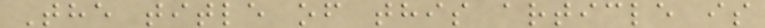The title of this article is
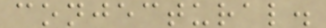conjectural.
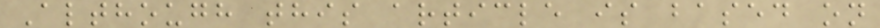Although this article is based on
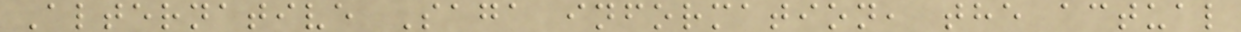Alternative Saga information, the actual
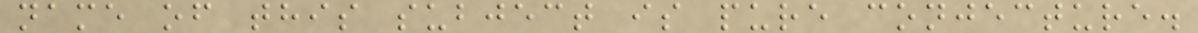name of this subject is pure conjecture.
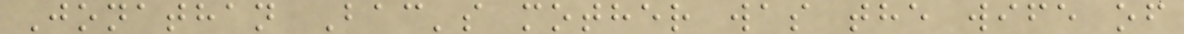Jonathan Bac's mother was the wife of
